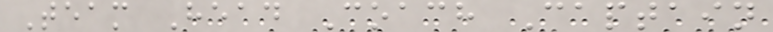Team Head Coach Captain
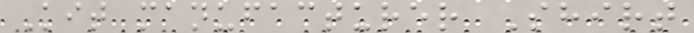Kit manufacturer Shirt
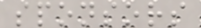sponsors
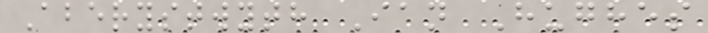Aberystwyth Ian Hughes
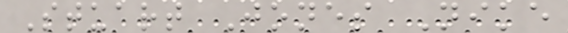Stuart Jones Nike
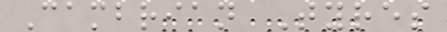Cambrian Tyres
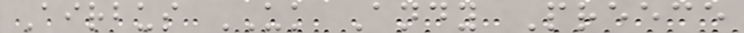Airbus UK Andy Preece
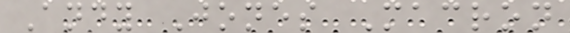Andy Jones Macron
